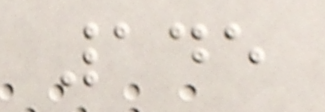145
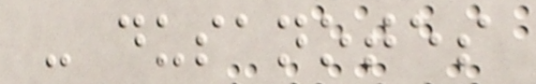- dusanotes
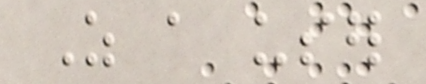As a user
